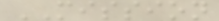MISSION
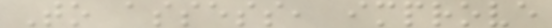To assess, improve
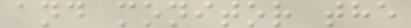and monitor the
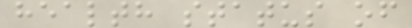health status of
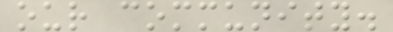our community.
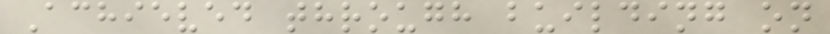Achieved through building on
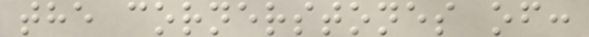the cornerstones of:
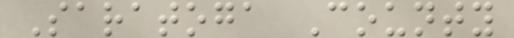Saratoga County
